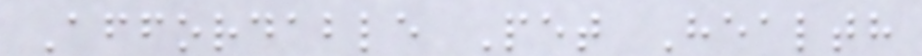Affordable Pet Health
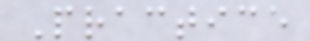Practice
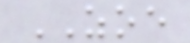ZOE
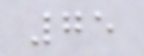75
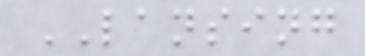LANSING
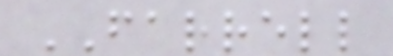FARRELL
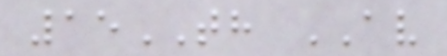15TH AV
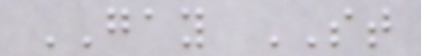GAY ST
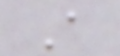A
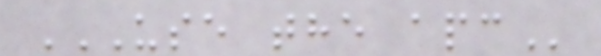USE THE APC
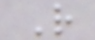R
